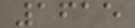1615
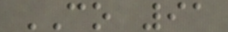CO 91
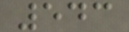543
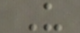U
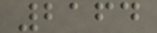2164
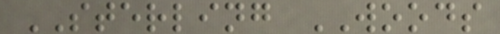STERLING WOODS
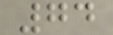74
